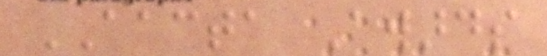AACTA Awards
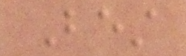Best
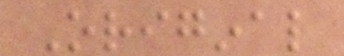Original
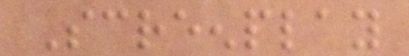Screenplay
